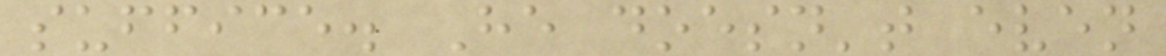suffice. He doesn't even
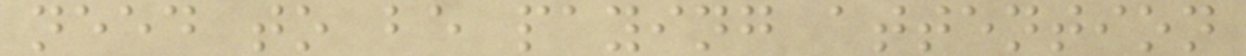need to be paying attention
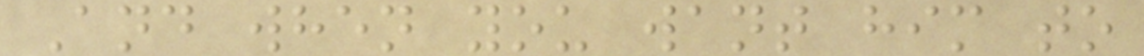And when you want him to
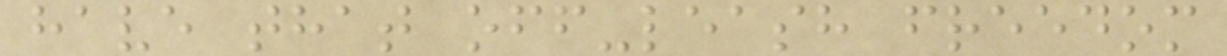have that off-leash freedom
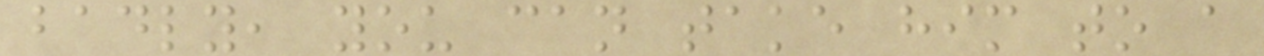badly, you can take him to a
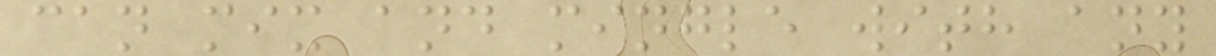can mix and mingle with any
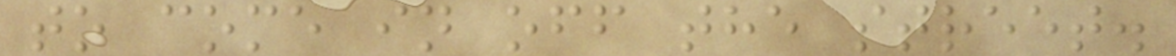to come in off the street.
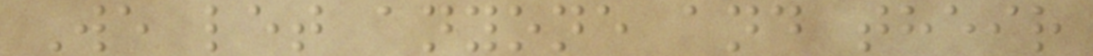We let anyone and their
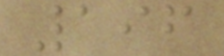196
